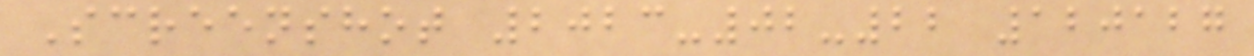Screenshot 2023-02-22 120127
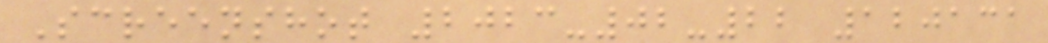Screenshot 2023-02-22 120131
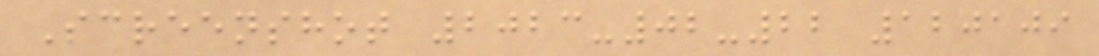Screenshot 2023-02-22 120109
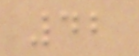42
